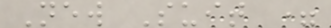New Suit =
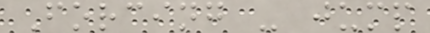Forcing - jump
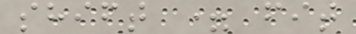shift = fit
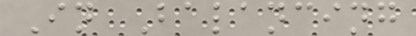In Balancing
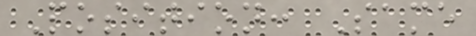Position: Same
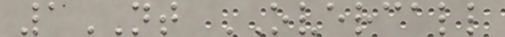1NT OVERCALL
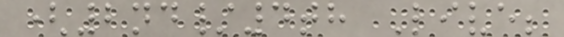(2nd/4th Live;
